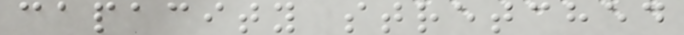capacity stretched
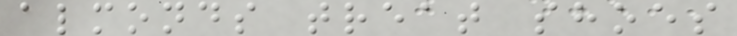almonds treat shoes
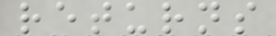returns
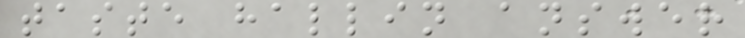taste hallin answer
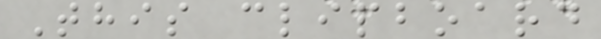This clipboard
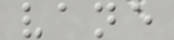vane
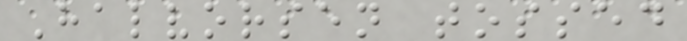Halvorsen tossed
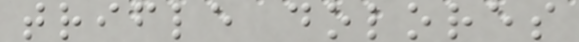trifle dolores
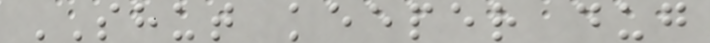SHUT keeper dug
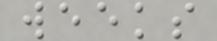weeks
